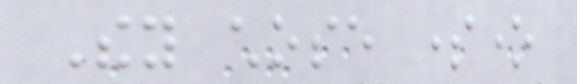They chose someone
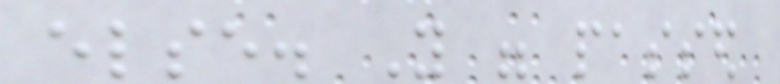else. You were passed
